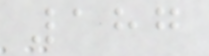187
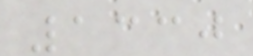1330
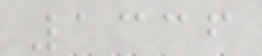1336
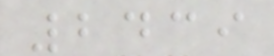2439
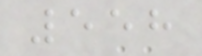558
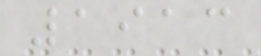1913
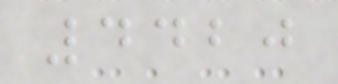4420
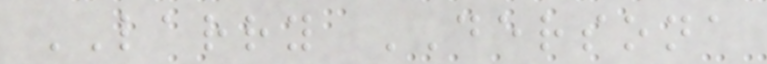LARRY DERSONA
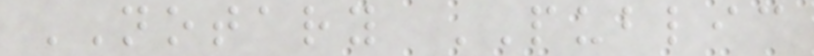NOTARY PUBLIC
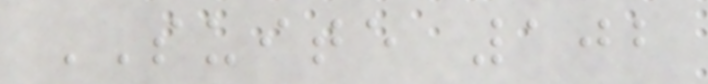SUITE 102
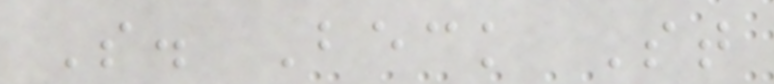S. Beck St
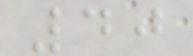40
